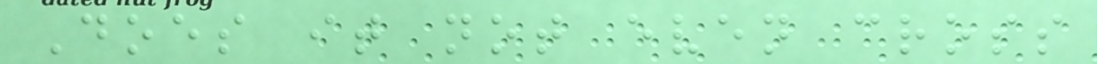Does it not even cross
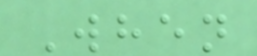When
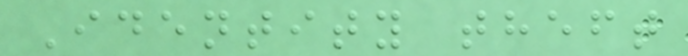Identity theft
